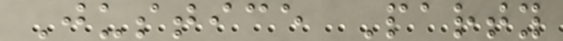Justice Party
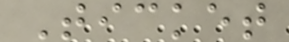Ticket
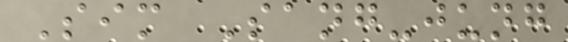Sim Sang-jung
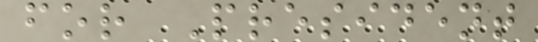for President
